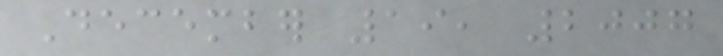December 19, 2007
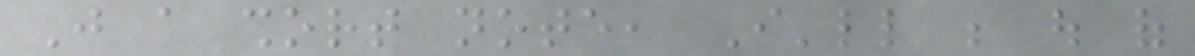Just a short note, I'll be out of
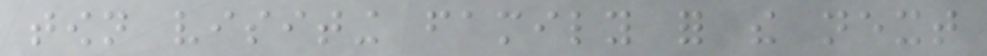town visiting family for the next
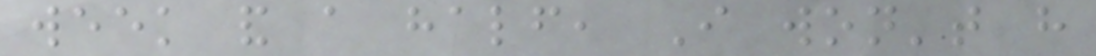week and a half, I won't have
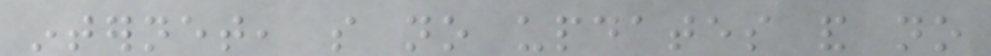internet, so no updates and no
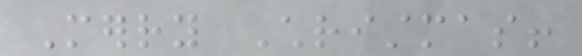Merry Christmas!
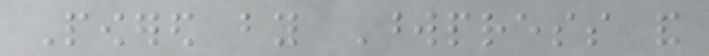Powered by Wordpress and
